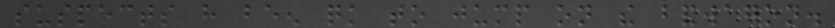suspects have been quick to jump on the bandwagon.
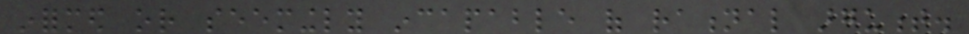informed or seemingly incapable of rational argument.
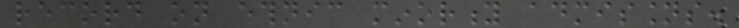record on ethnic minority admissions.
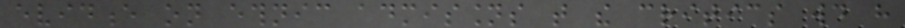evidence on ethnic admissions that the critics would have
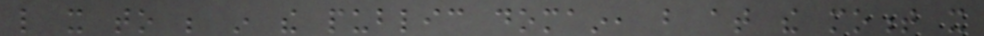like it to be in the public domain, but at the moment it
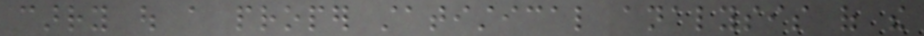carry out a proper statistical analysis of the
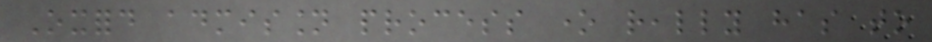Oxford admission process one really has to
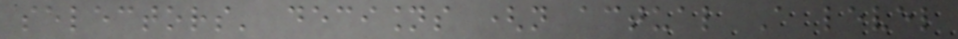selectors' decisions (not actual A level
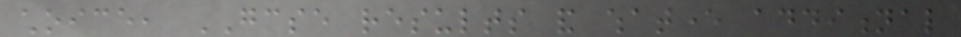choice, GCSE results and whatever additional
